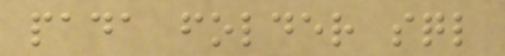pada folder sql
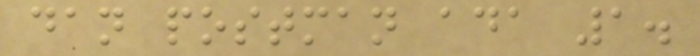dan postman ada 1.
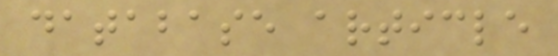database article
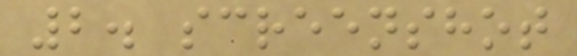2. screenshot
